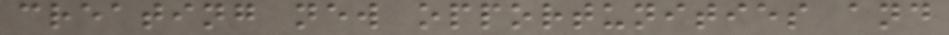creating new opportunities and
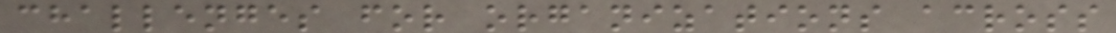challenges for organizations across
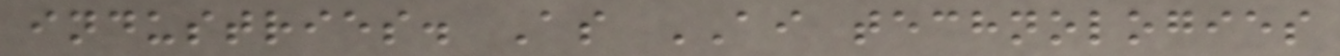industries. As AI technologies
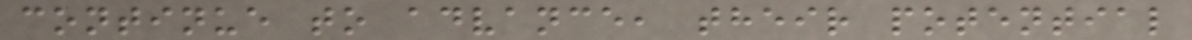continue to advance, their potential
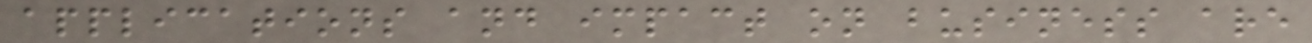applications and impact on business are
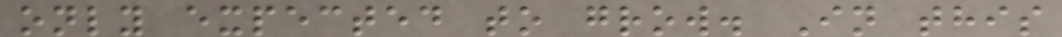only expected to grow. In this
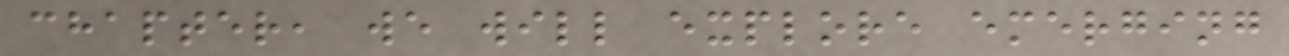chapter, we will explore emerging
